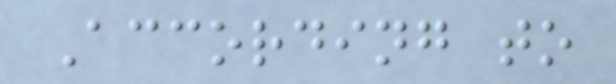According to
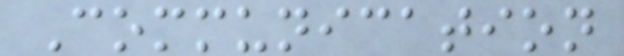Communication
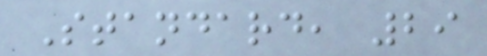Standard, 29
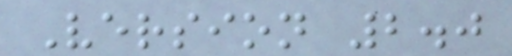Version 2.0
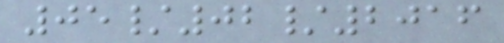05/02/2016
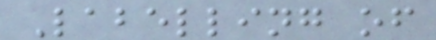Labelling of
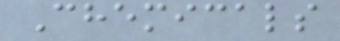Chemicals
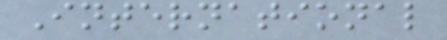International
